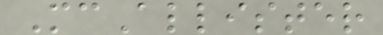McAllister
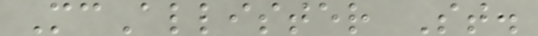McAllister St.
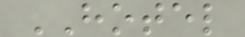HOTEL
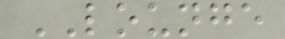LOUNGE
